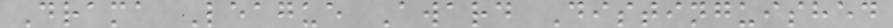Drama League Award Distinguished
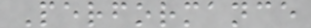Performance
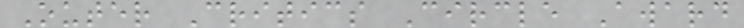Outer Critics Circle Award
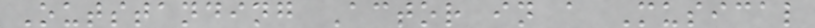Outstanding Actor in a Musical
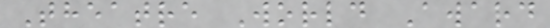Theatre World Award
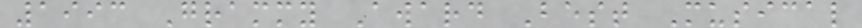1993 Grammy Award Best Musical
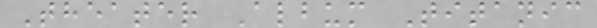Theater Album Titanic
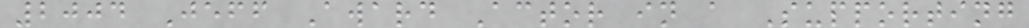2004 Jeff Award Actor in a Supporting
